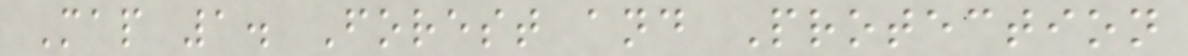Map 1. Forest and Protection
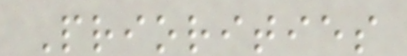Priorities
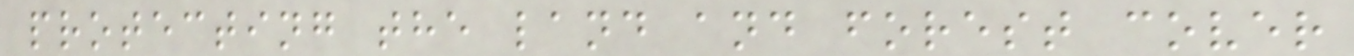protecting the land and forest cover
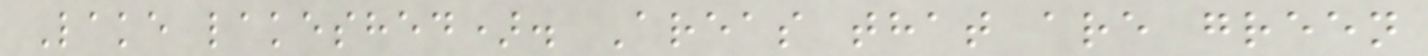Lake lakeshed). Areas that are green
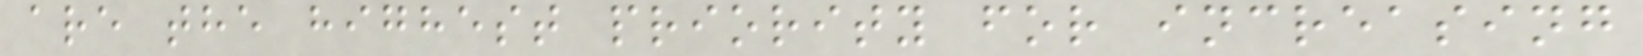are the highest priority for increasing
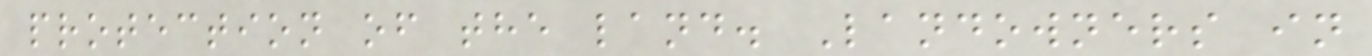protection of the land. Landowners in
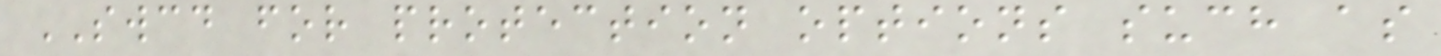SWCD for protection options such as
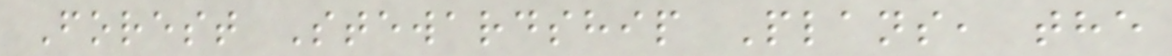Forest Stewardship Plans, the
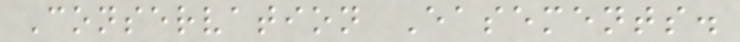Conservation Easements.
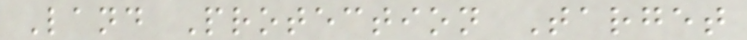Land Protection Target
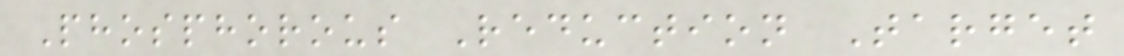Phosphorous Reduction Target
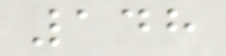148
